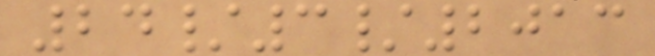24/3/2013
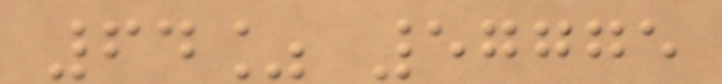64% 57775
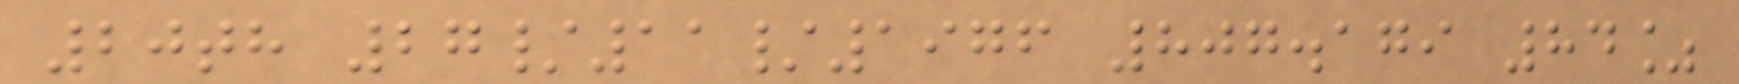20th 27/11/1976 807.179 84%
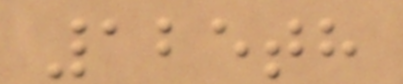125th
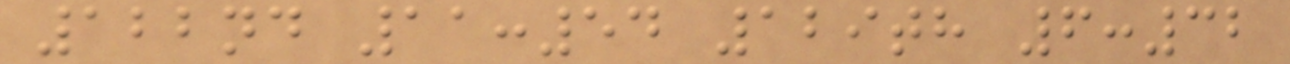122nd 11:54 129th 6:32
